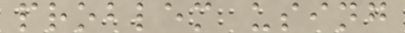problem using
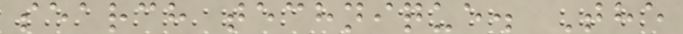search technique. The
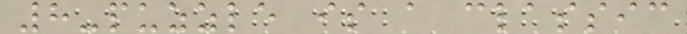8-puzzle is a classic
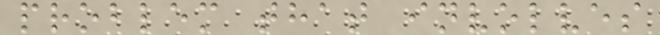problem that involves
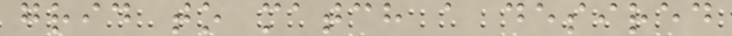grid to match a desired
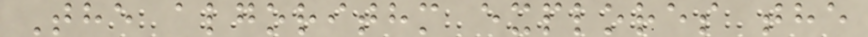The algorithm explores the
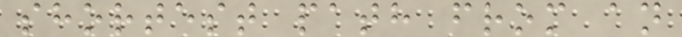shortest path from an
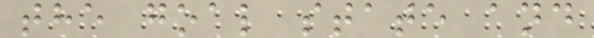the goal state and
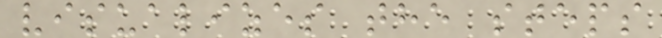visualizes the steps
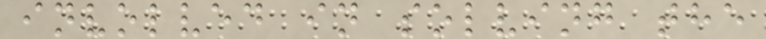involved in solving the
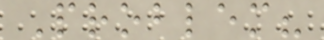Problem?
